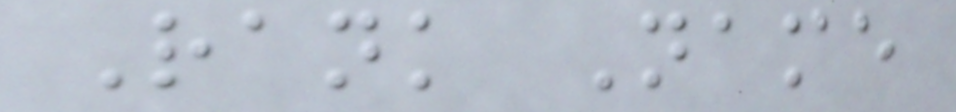Rank Name
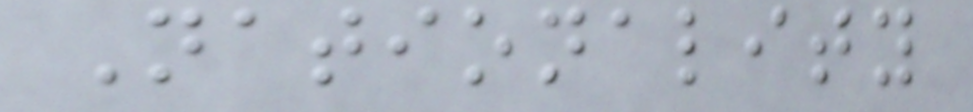Nationality
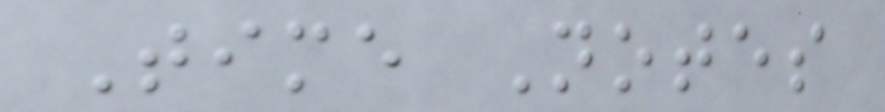Time Notes
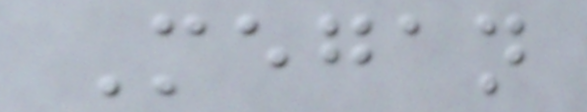Megan
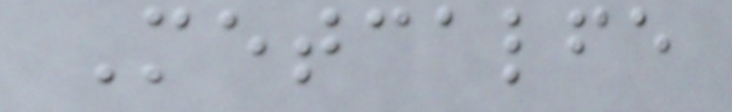Metcalfe
